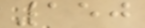150
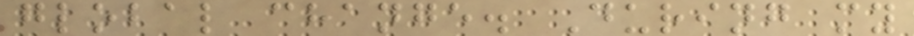global change. During my
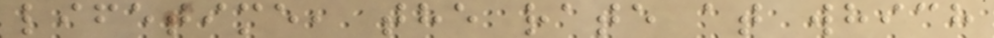lifetime, the rate at which
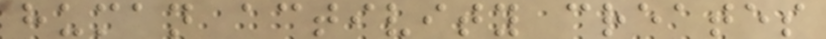human activity creates
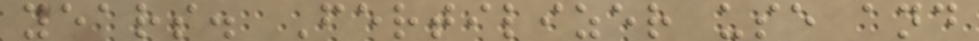years. Fertilizer use and
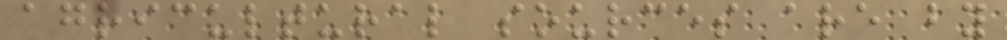agricultural sources are by
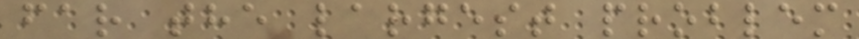far the largest problem
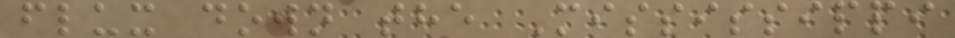flux down the Mississippi
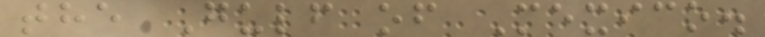the Gulf of Mexico.
